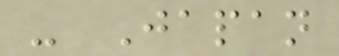- Japan
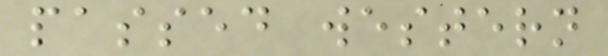passed western
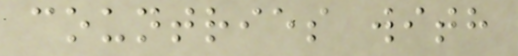countries with
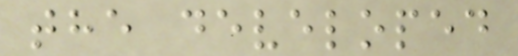the developed
